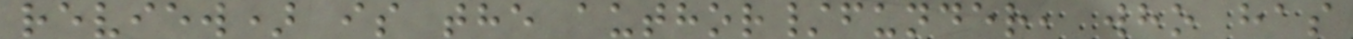review) is the author/funder, who has
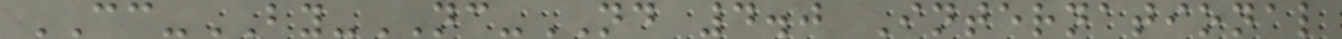CC-BY-NC-ND 4.0 International
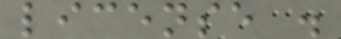license .
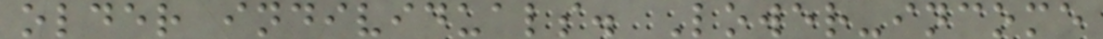older individuals. Lower-income
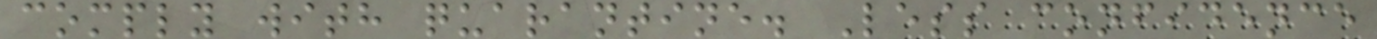comply with quarantine. Less confidence
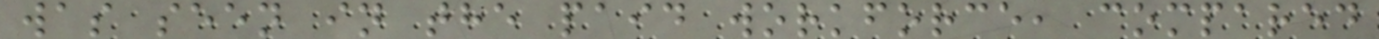was seen in the paid workforce, compared
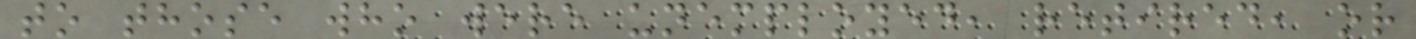to those who were unemployed, retired, or
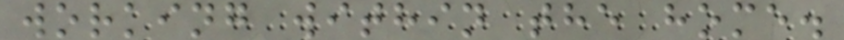working within the home.
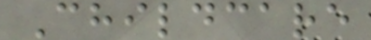Childcare
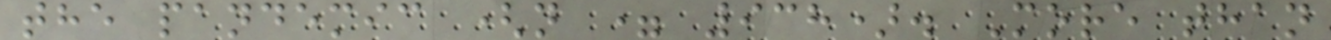the pandemic (n = 938). More than
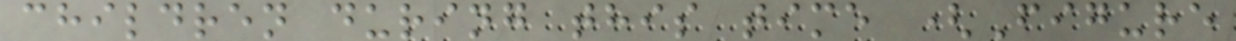children during this time (Figure
